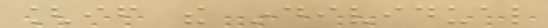[if the individual
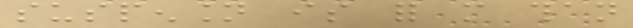suspension is for more than
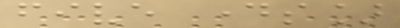five days]
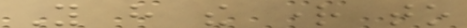You have the right to
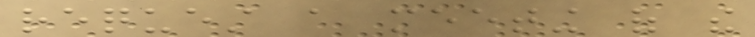request a meeting of the
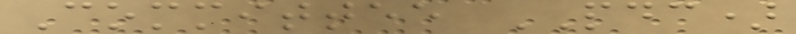Committee PDC)
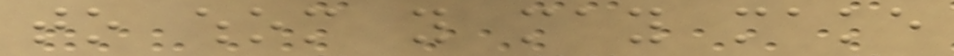to whom you may make
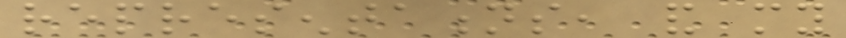representations, and my
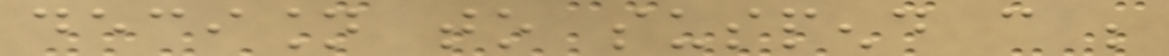decision to suspend can be
